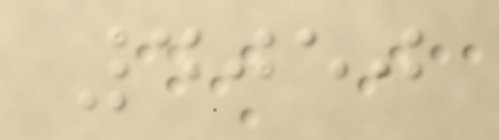4050
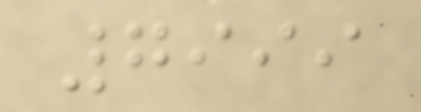7999
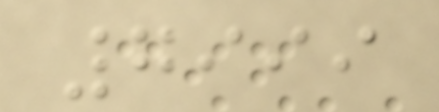7999
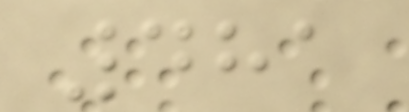481
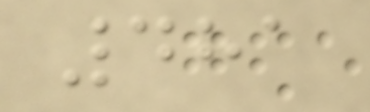481
